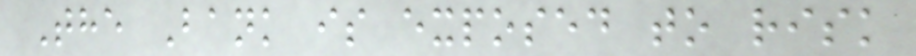The Bank is exposed to risk
